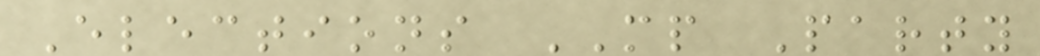Elections MP Party
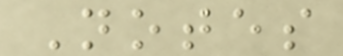Notes
